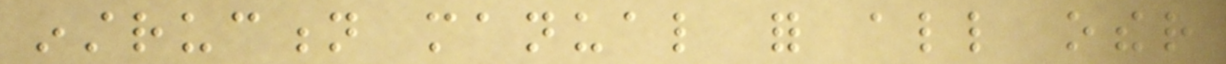instruction manual for all other
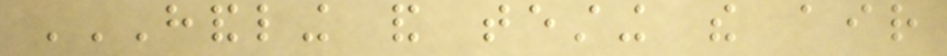HANDLING AND TESTING THE AIR
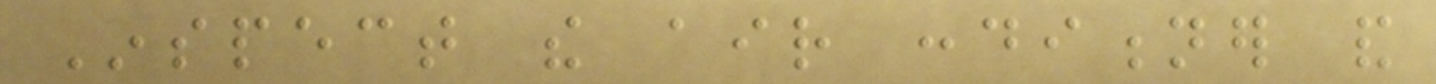Inspect the air conditioner and
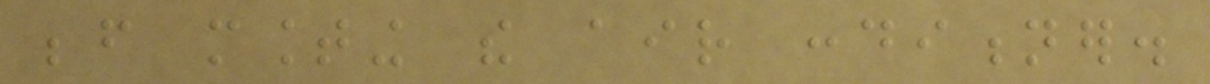before mounting the air conditioner.
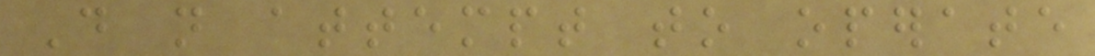Do not attempt to operate
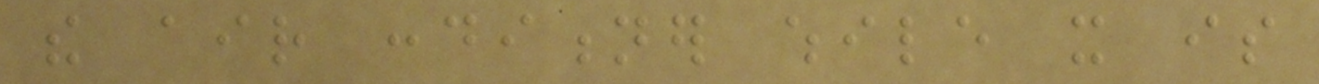the air conditioner while it is
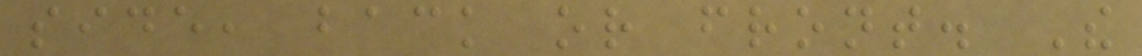side, back or front. The
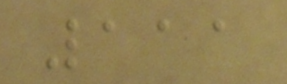111
